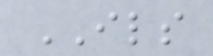ILS
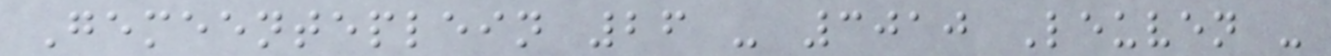Gemeenteplein 26 - 3010 Leuven -
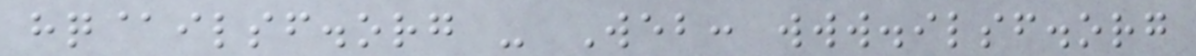hq@ilsf.org - Web: www.ilsf.org
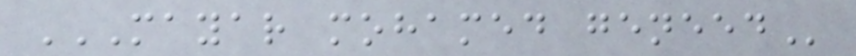MAYAR MOHAMED GENEED
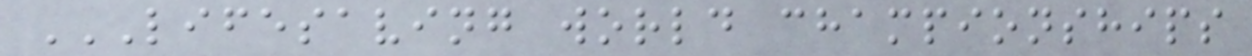LIFESAVING WORLD CHAMPIONSHIPS
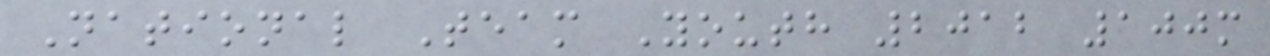National Team Youth 2012 100m
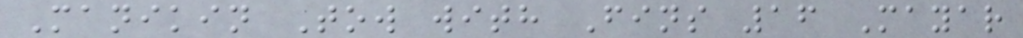Manikin Tow with Fins 16 Mayar
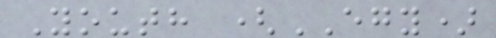Youth (EGY)
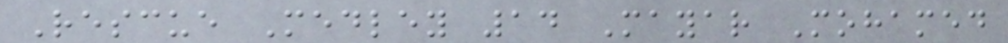Rescue Medley 14 Mayar Mohamed
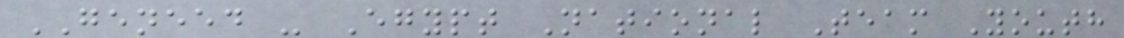GENEED - Egypt National Team Youth
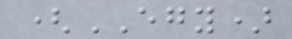(EGY)
